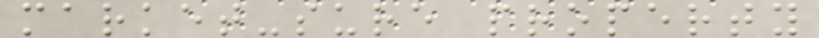market-sure property
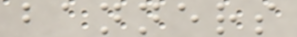banners
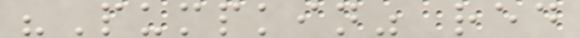"Pumpkin" red
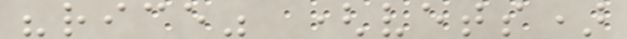"rice" (vets)
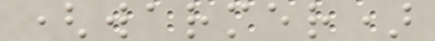(warmer)
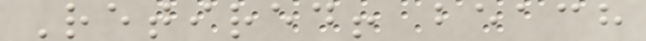Retired! beach
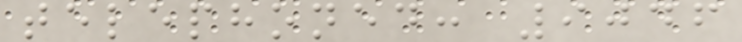telephoned: 9046
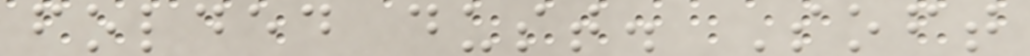folded dust. Soft
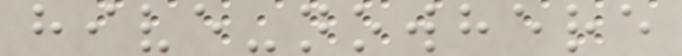hive-nowhere
